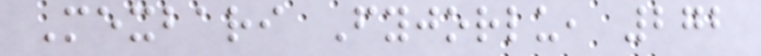Mexbari Fyjorlu, 272
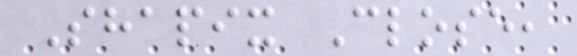Shapix Close,
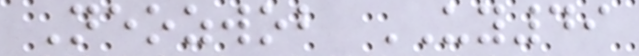Neozwob UY49
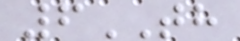6TH
